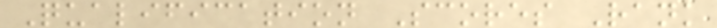Qualification Scores Rank
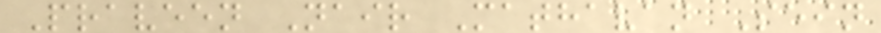Praveen Nair Mathavan Sein
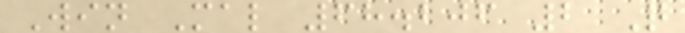Win Mal 68.206 2 Q
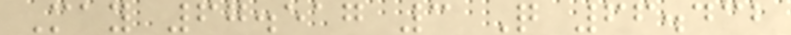May 67.517 3 Q 66.432
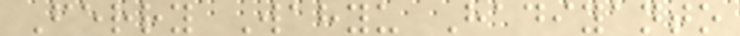Ferry Wahyu Hadiyanto
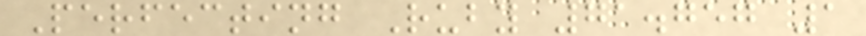Perfecting Ruby 71.757 1
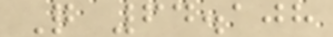Q 64.108
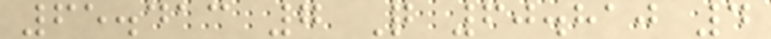65.413 7 Q 60.810 4
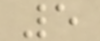5
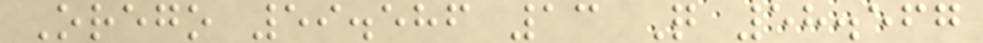Orego 59.586 13 Q 58.567
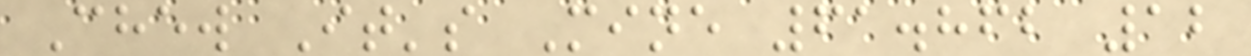Chew It's Mine 61.862 12
